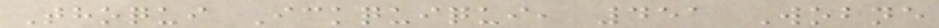Thoqui Ickquiqui, 451 Wobne
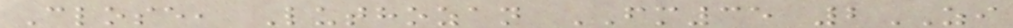Close, Luthozan FM35 2ZI
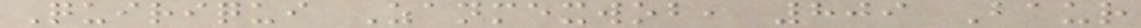Quiriqui Zanmexwob, 809 Baur
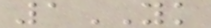1YK
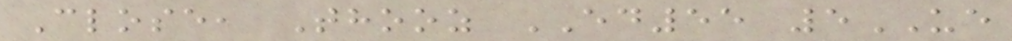Close, Thooz ED55 5UE
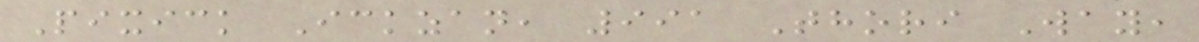Pixick Ickzan, 991 Thori Way,
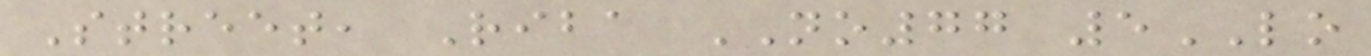Street, Riba NO77 5LO
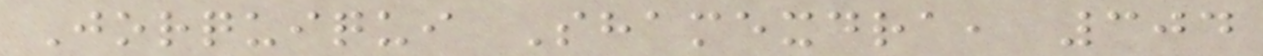Jorquiqui Shamexdra, 304
